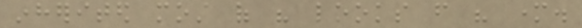inherited most of his looks from his mother.
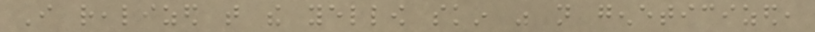I realized that the yellow skin was not geneticized,
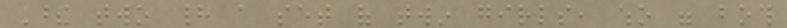These two had a set of twin girls, who were both
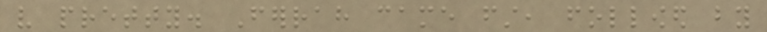very pretty. Ferrah came first, followed by
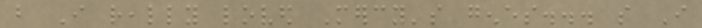but I really loved Mercy's genes... so I
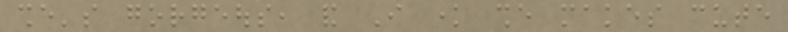she's gorgeous, and I know she makes cute
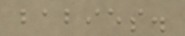babies.
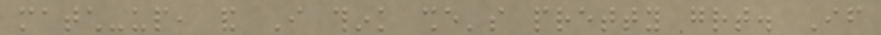match-up, and I think she's pretty great. If
